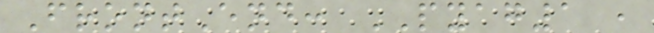FrontEnd: PYAG1 ,
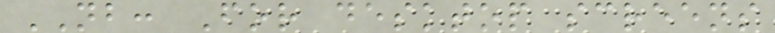NB: For desktop screens
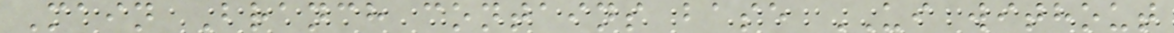Main Branch contains base UI without
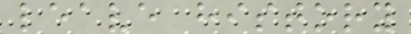leave history
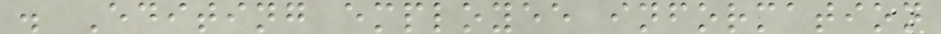. Editing employee information
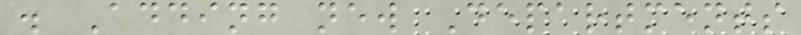. Adding new Departments
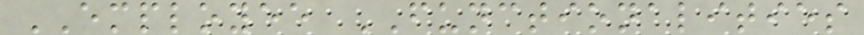EMPLOYEE FUNCTIONALITIES
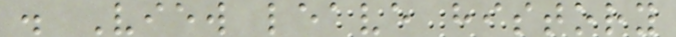. View leave history
